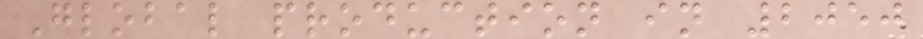Global production in 2050
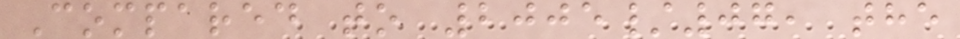Compared to 2005/07, the
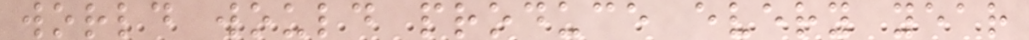world would produce every year
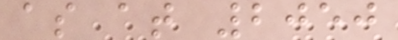as at 2050
